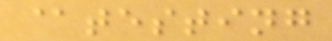@testing
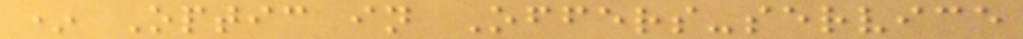* Optic in Offers-service
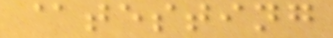@testing
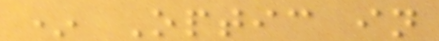* Optic in
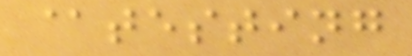@testing
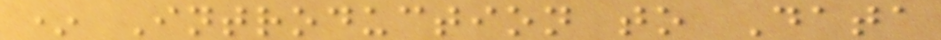* Introduction to Data
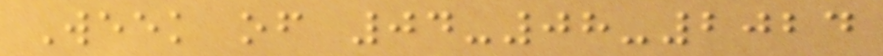Week of 04-08-2024
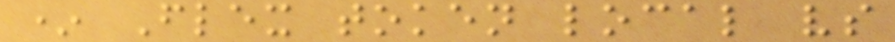* Flex token local vs
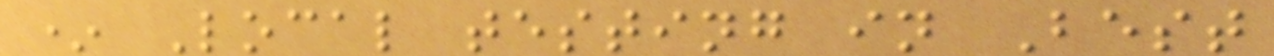* Local testing in Best
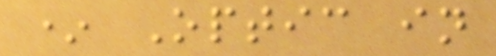* Optic in
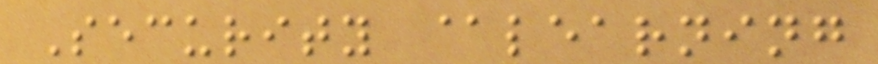Security @learning
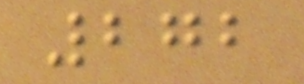272
